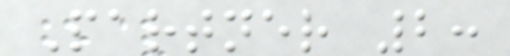Partner 2:
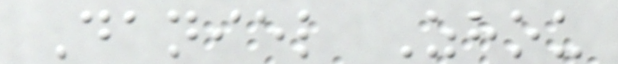Daniel Zhou
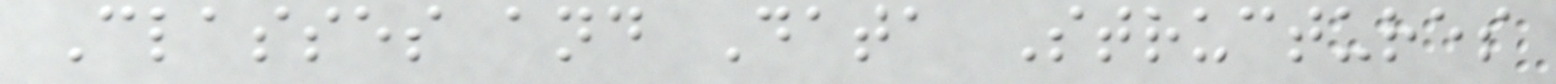Classes and Data Structures
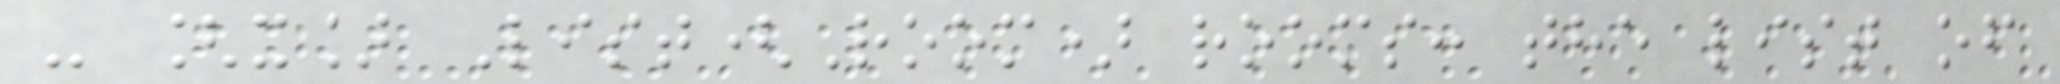- [x] List(Room) rooms: the list of
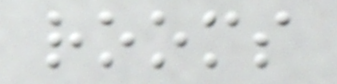rooms
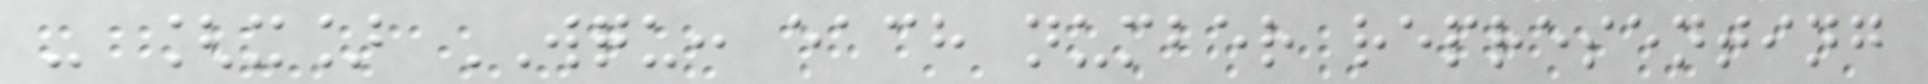- [x] WQU: each number representing
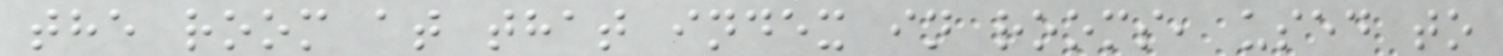the room at that index in rooms, used to
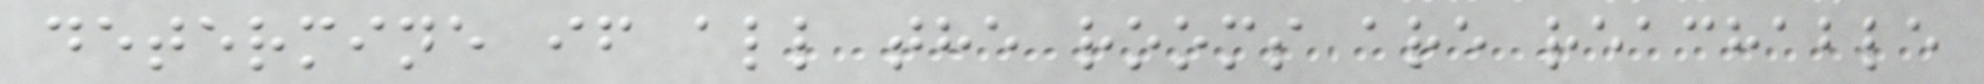determine if all the rooms are reachable
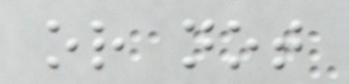or not
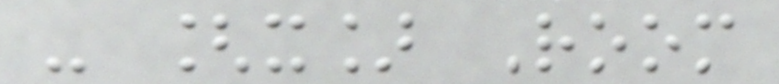- [x] Room
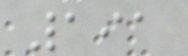191
